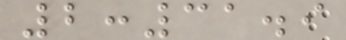2:31.9
